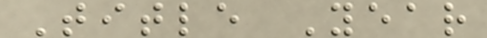Title Year
